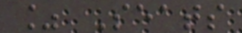% Seats
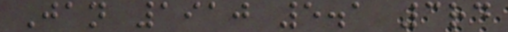Jan 1910 5.1 3rd
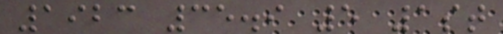1923 35.9 5 1st
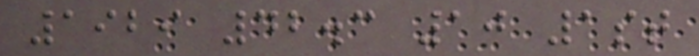1929 42.3 10 1st
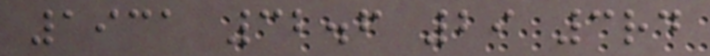1931 32.6 29 3rd
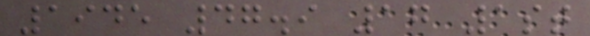1945 47.9 17 1st
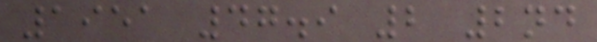1951 47.9 2 2nd
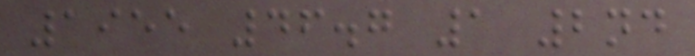1955 46.7 1 2nd
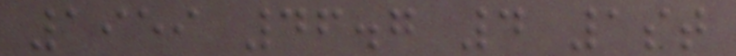1959 46.7 4 1st
